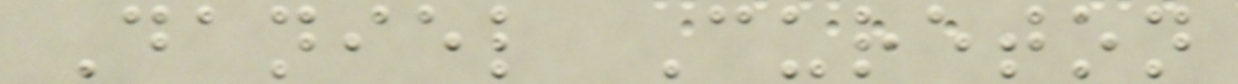Daniel Cureton
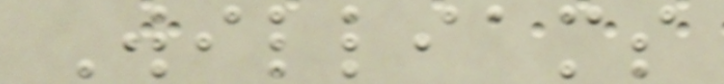Williams
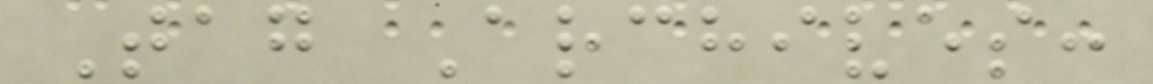Tag Archives:
